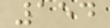154
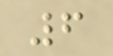6
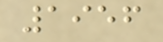1956
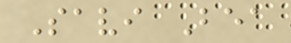Savi Bea
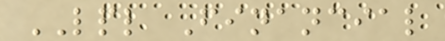LPL Financial
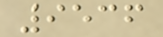9536
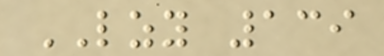LZY 139
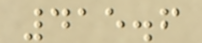415.6
